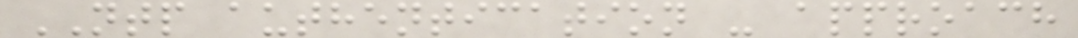NTP authentication - approach
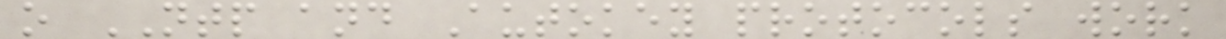o NTP and Autokey protocols work
